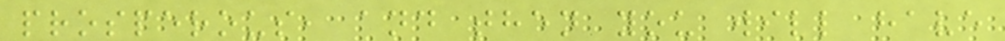prosperous, and then you will have
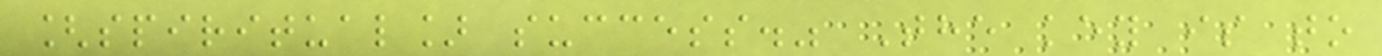[spiritual] success." The key is to
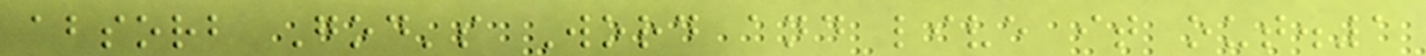absorb God's Word and live it out.1
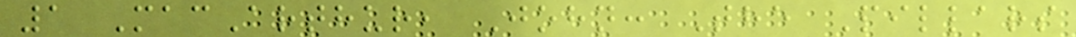1 MacArthur, John: The Pillars
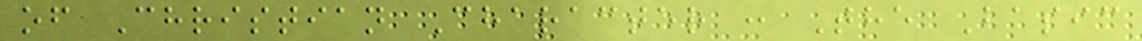of Christian Character : The Basic
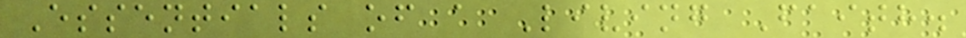Essentials of a Living Faith.
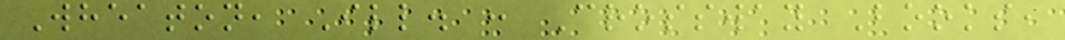Wheaton, Ill. : Crossway Books,
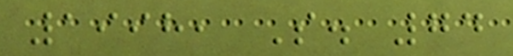1998, S. 74
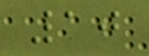10
